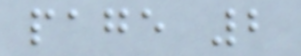page 2
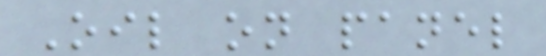Oil on panel
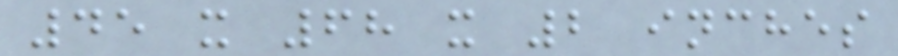45 x 68 x 2 inches
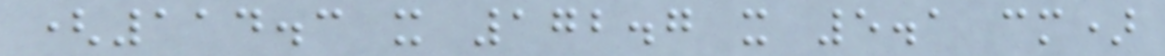(114.3 x 172.7 x 5.1 cm)
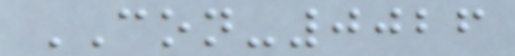CON-0026
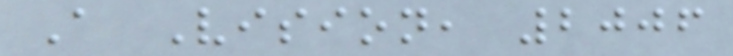A Vision, 2006
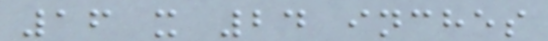16 x 24 inches
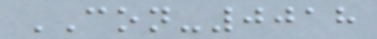CON-0018
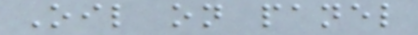Oil on panel
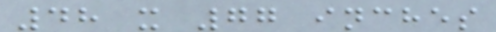48 x 77 inches
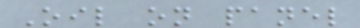Oil on panel
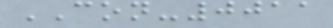CON-0011
